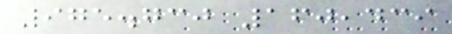975.730 160,439
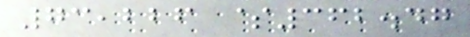73,226 $362.47
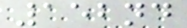152nd
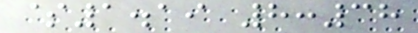$1.19 8:38
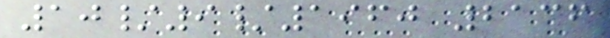10/9/1960 2136
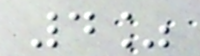4%
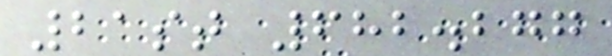21st 682.277
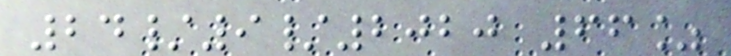24/9/2020 66%
